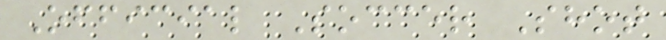Official Soccer Shot
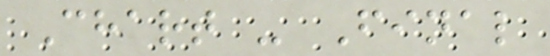Chart - Final
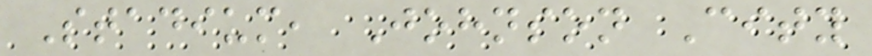Stadium, Johnson City
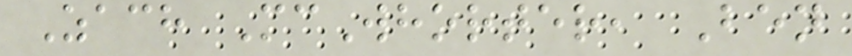Zach McWhorter, Ben
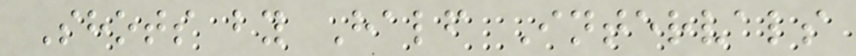Shots by Half Intervals
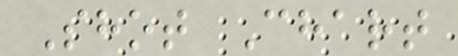Shot Chart
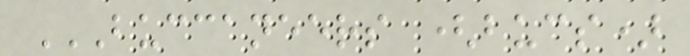BUCCANEERS (BUCS)
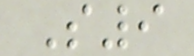S9
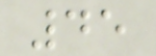45
